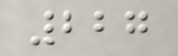227
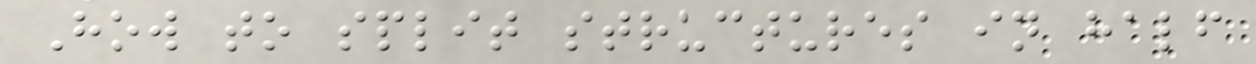How to split structures in half
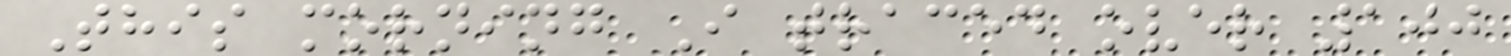This morning I traced over 100
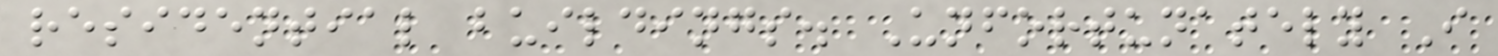residential buildings. Unfortunately I
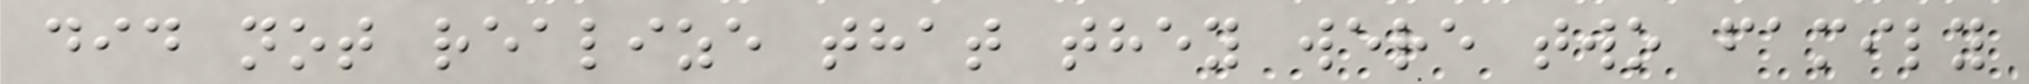did not realize that they were two family
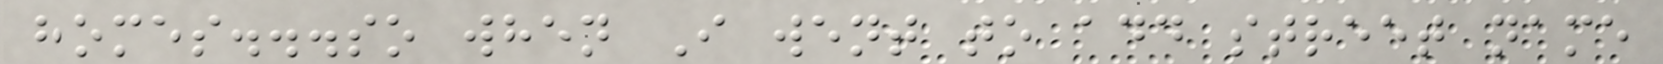homes...so when I went to add street name
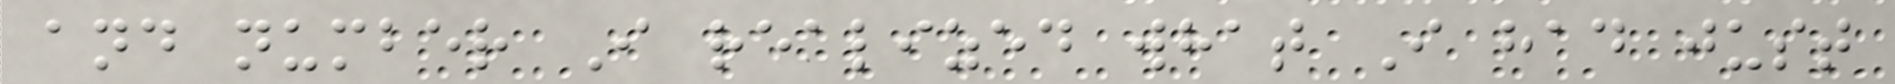and number I realized what I had just
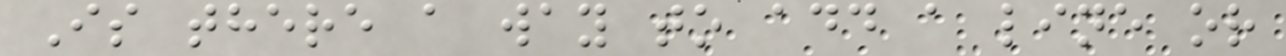Is there a way to add a line or
